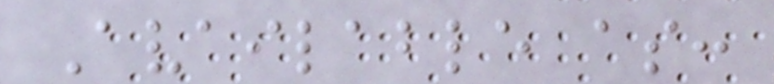Available as:
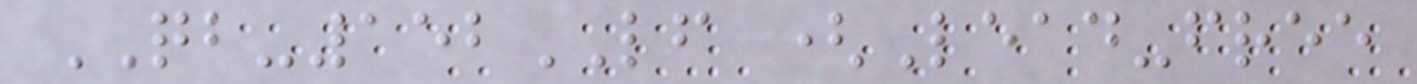QB-152LF (Lead-free
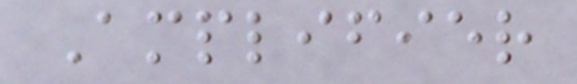Amplifier
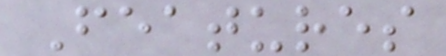Features
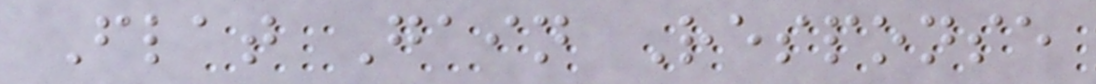Flat Gain Response
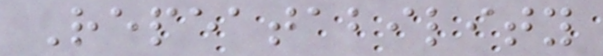Repeatability
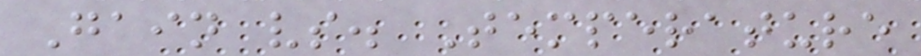Gain vs. Temperature
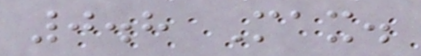0.8 Max.
